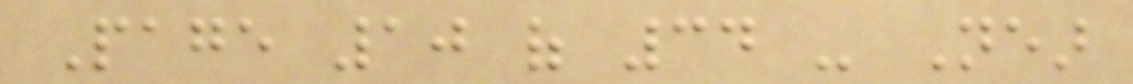Page 10 of 34 - Near
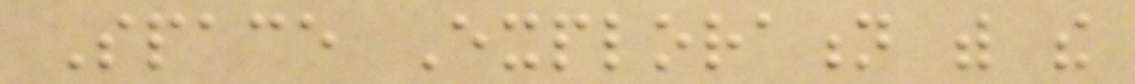Space Exploration with the
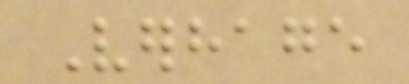Verhage
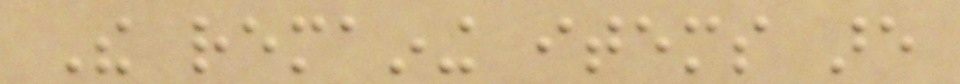The remaining items are
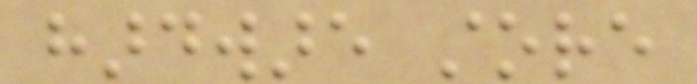hardware store
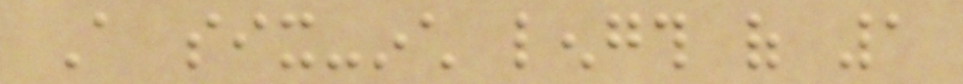A six-inch length of 1
